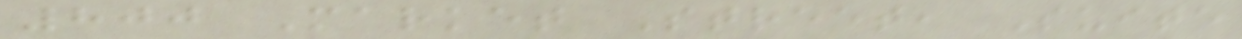800 Market Street, Suite
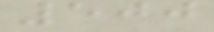500
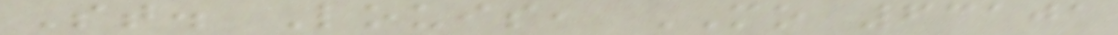St. Louis, MO 63101
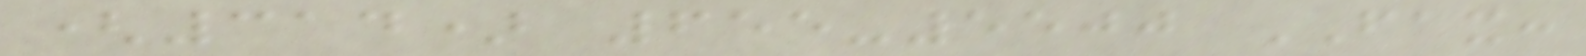(314) 655-5500 FAX:
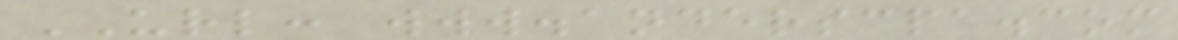URL: www.anderscpa.com
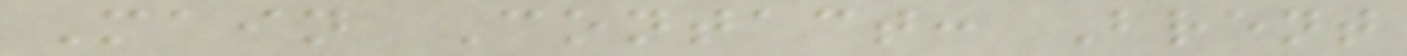Main Contact: Brent
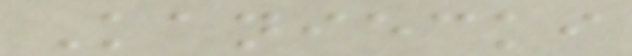Kaniecki
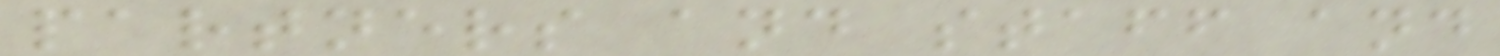partners and staff and
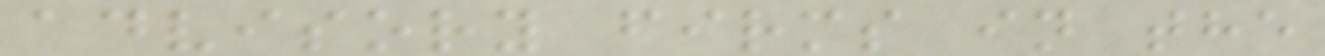advisory firms in the
